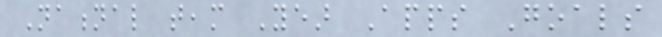National team Year Apps Goals
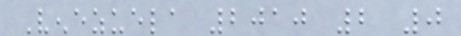Venezuela 2010 2 0
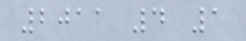2011 4 1
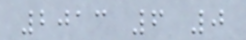2013 6 0
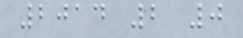2014 2 0
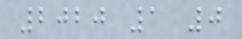2020 1 0
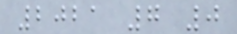2021 7 0
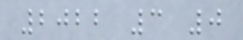2022 3 0
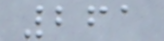261
